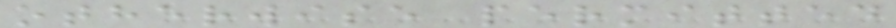otherwise permitted
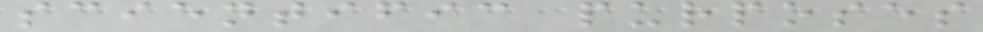scientific purposes
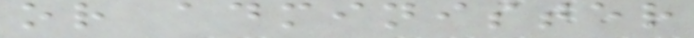or administer
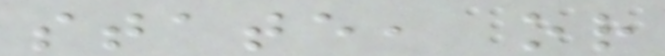state, or
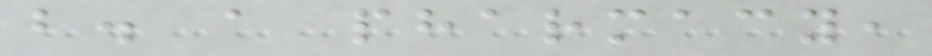b. a pharmacy,
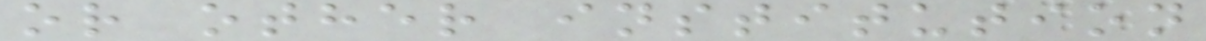or other institution
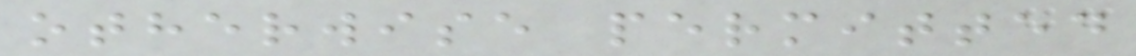otherwise permitted
